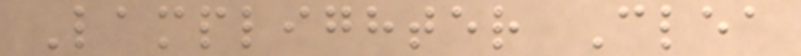Lamplighter Clea
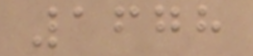1678
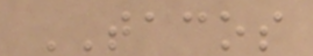TACOS
